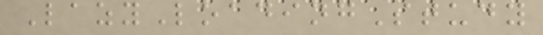LazyLoadingStudy
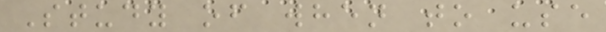Study of when to use
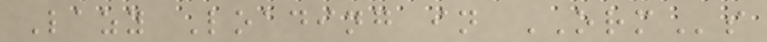Lazy Loading in ORMs
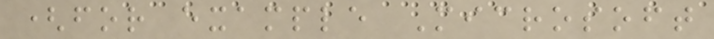(for example Microsoft
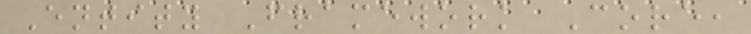Entity Framework Core,
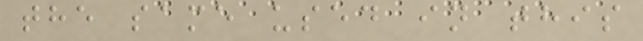the same used in this
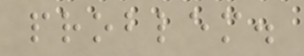problem.
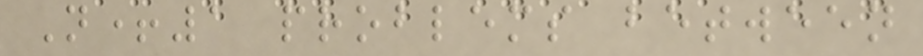N+1 problems between
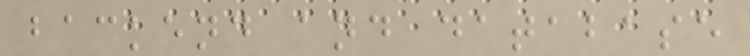backend and database
